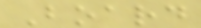Board
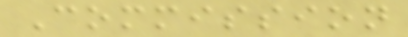Commission
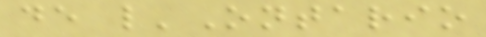de l'Ontario
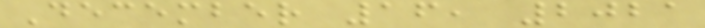December 16, 2021
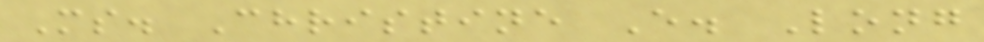Ms. Christine E. Long
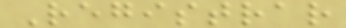Registrar
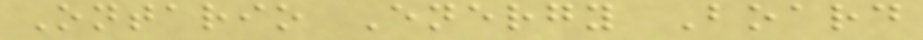Ontario Energy Board
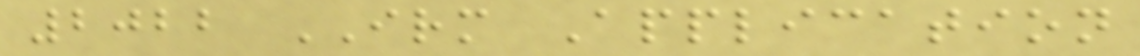2022 IRM Application
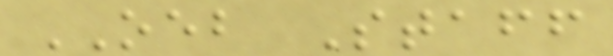OEB Staff
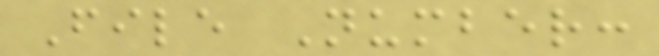File Number:
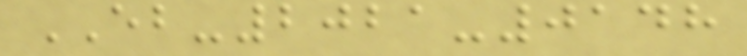EB-2021-0148
